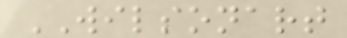WILSONART
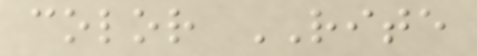color RITE
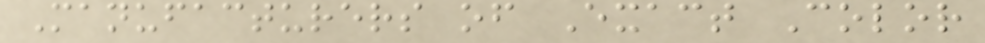Manufacturers of Exact Color
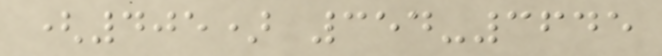(405) 354-3645
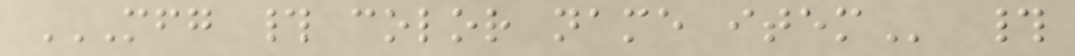MFG # COLOR NAME ITEM #
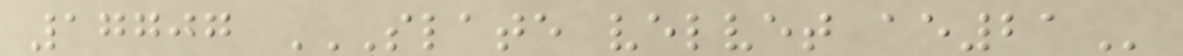17707 SLATE VELVET AE21
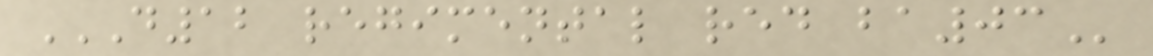D12 REGIMENTAL RED BA03
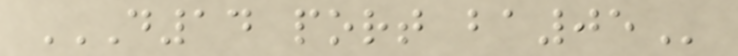D14 PORT BA05
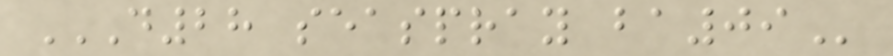D28 SEASPRAY BA09
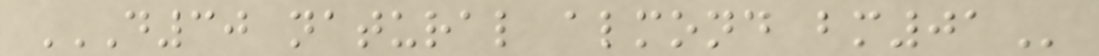D30 NATURAL ALMOND BM01
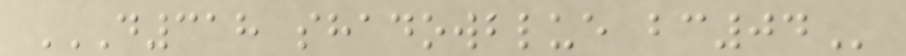D318 SHADOWBLUE BC04
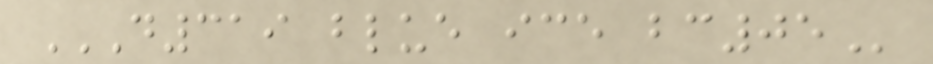D319 BLUE ICE BC05
